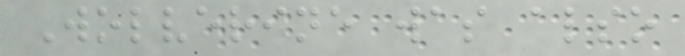Wolverine was also
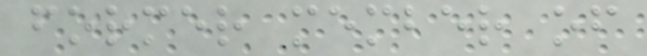former member of
